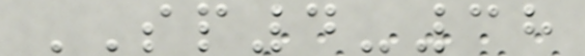SP4-38
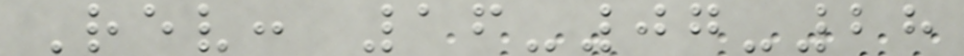Rev: 16-07-28
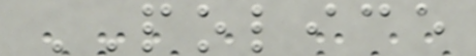POLICE
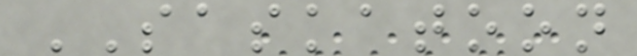SASKATOON
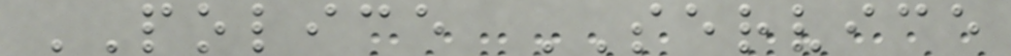POLICE SERVICE
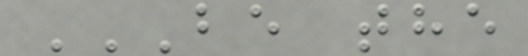BE THE
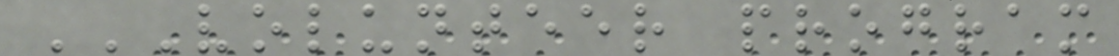VOLUNTEER PROGRAM
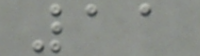11
